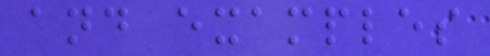and examples
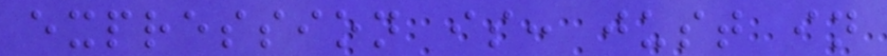expression is: just in
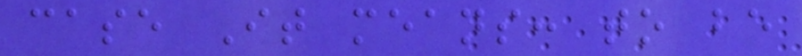case It means: to be
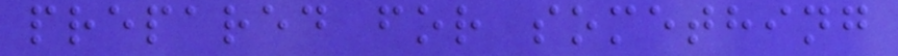prepared for something
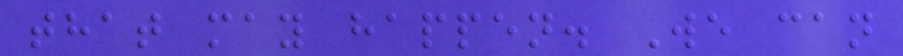that may happen. We can
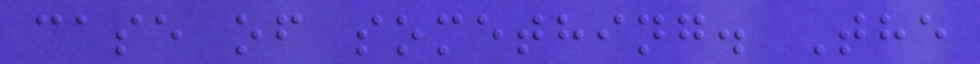case of something. The
